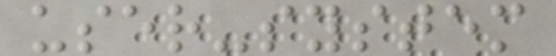user-system
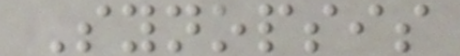Synopsis
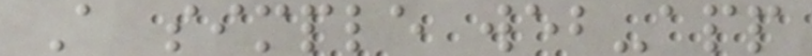A simple web-app
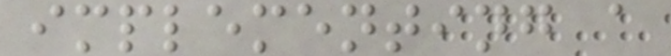implementing a
